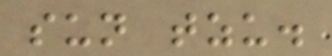sun tzu.
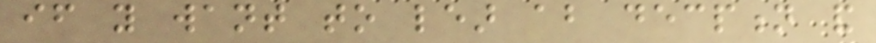if you want to lear about decption and
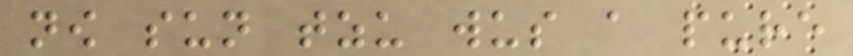now sun tzu wus a pure
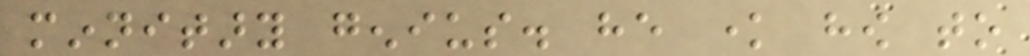minnitary genius. he know how to
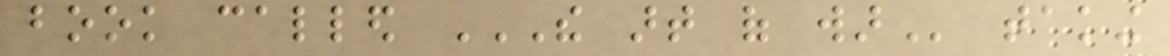book called THE ART OF WAR taking
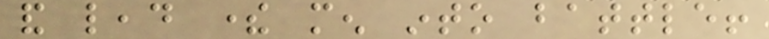and lead there men into battle!
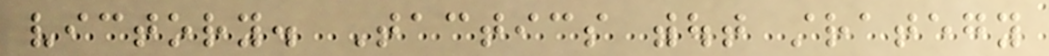victory. Tactics without strategy
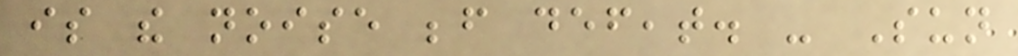is the noise before defeat. - Sun
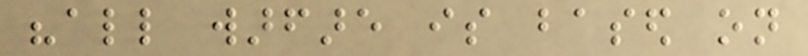"all warfare is based on
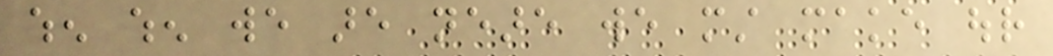when when we are neare we must make our
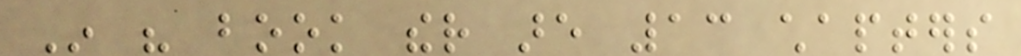In his book ther are 13 chapters
